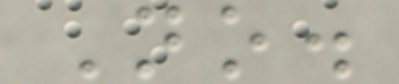No.
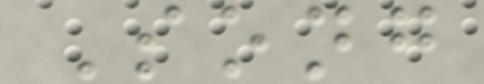Song
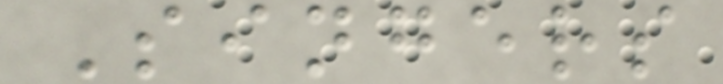Singers
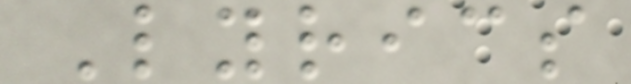Lyrics
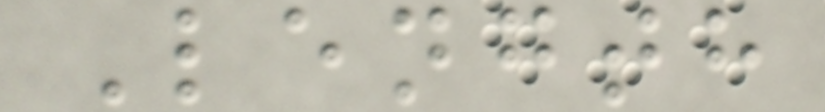Length
